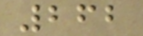262
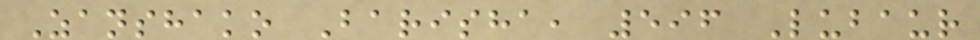Zanshako Barisha, 596 Lubaur
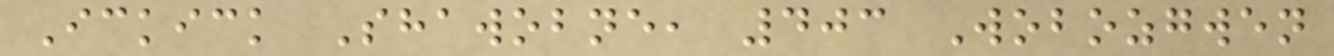Ickick Shawobne, 403 Wobozgwen
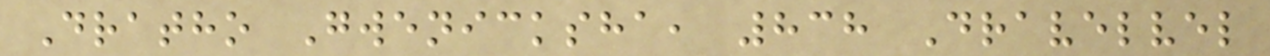Dratho Gwenicksha, 838 Dravelvel
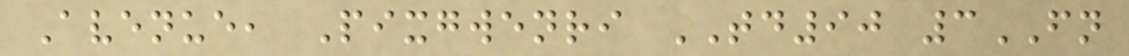Avenue, Pixgwenri TD90 3FN
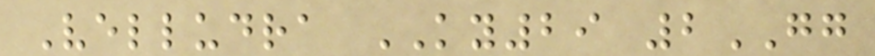Velludra KY29 2GG
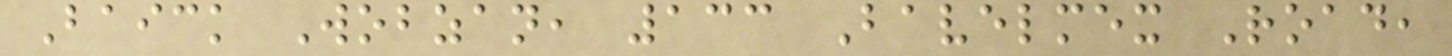Baick Wobzan, 133 Bavelmex Road,
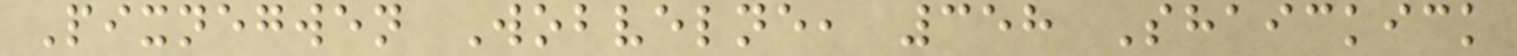Pixnegwen Wobvelne, 358 Shaickick
